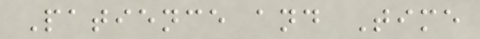Patience and Time
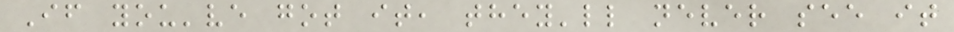If you've got it, they'll never see it
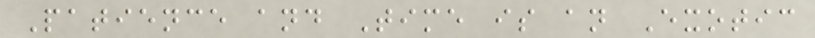Patience and Time is an Exotic
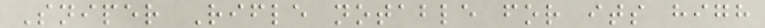Sniper Rifle notable for its high
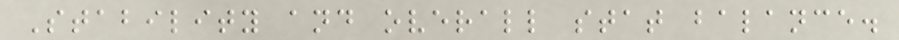Stability and overall stat balance.
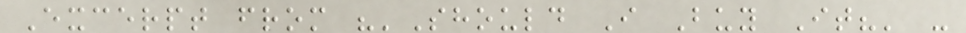Excerpt from "'Should I Buy It?' -
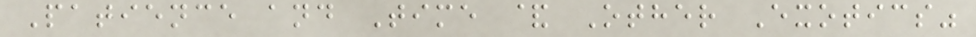Patience and Time & Other Exotics"
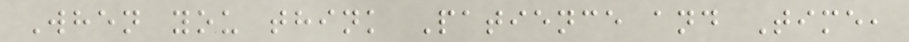When you think Patience and Time,
